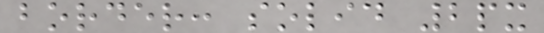border: solid 2px
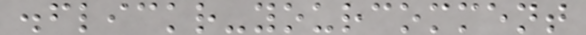.flickr-yourcomment
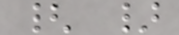{ }
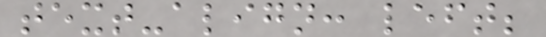text-align: left;
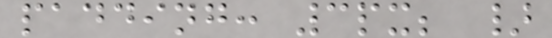padding: 3px; }
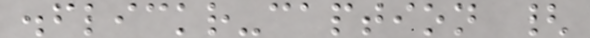.flickr-caption {
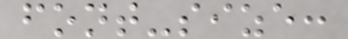font-size:
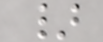}
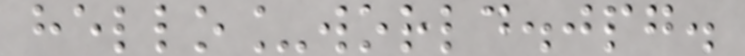hello_world.jpg.
